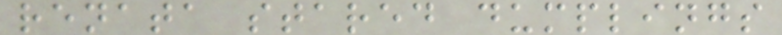renata stared dumplings
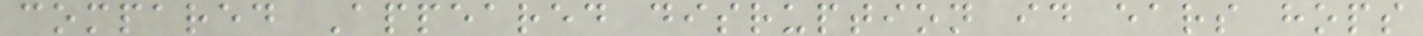compared Appeared disruption id ears hops
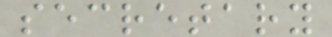secretary
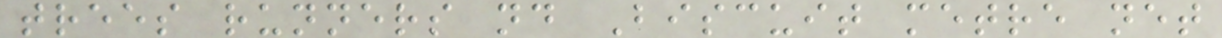trees runners nd Biscuit metre net
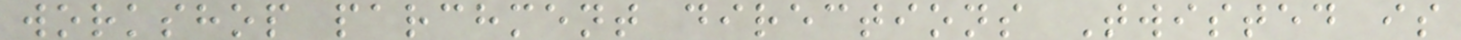workshop parchment directions Twisted is
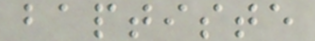baptiste
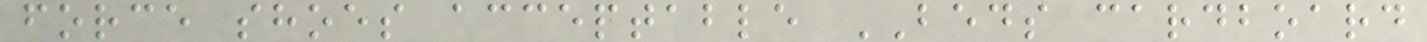force shoes acceptable BEDS cardboard
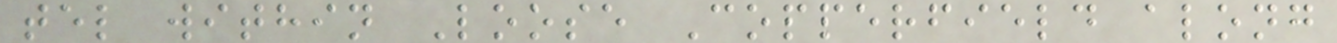tel within Loose Copperfield along
